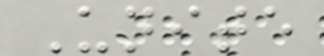Unite
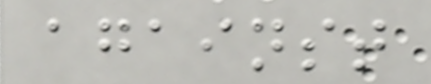against
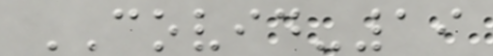COVID-19
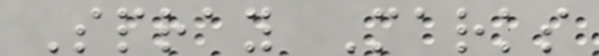Spray Marks
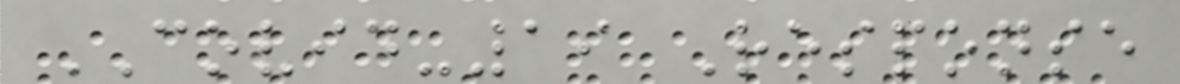COVID-19 Response
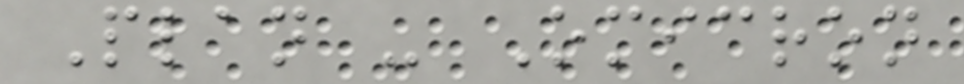Plan - Omicron
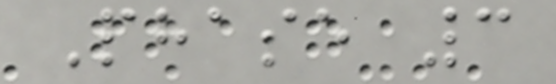Phase 3
